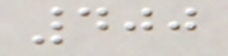400
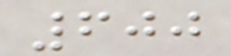600
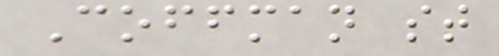Coffman st
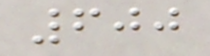600
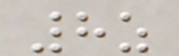8z
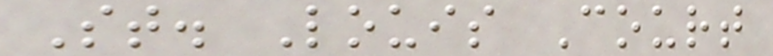St. Louis Court
